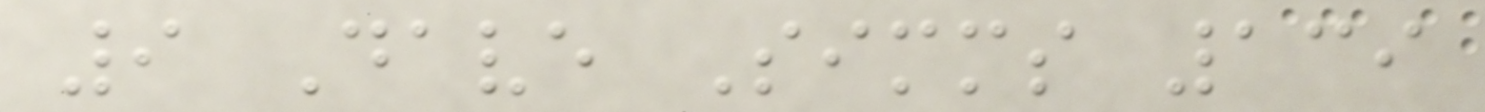9 Dave Simms 139
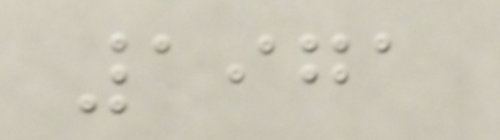1971
